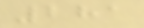281
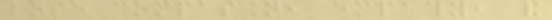lose compassion, empathy, and
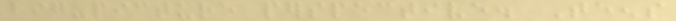big-picture perspective. Teens
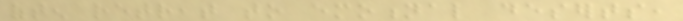often retreat to emotional deserts,
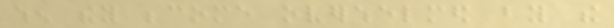when they become overwhelmed by the
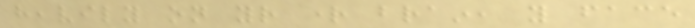heavily on your right brain, you face
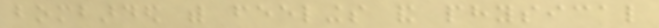bombarded with feelings and physical
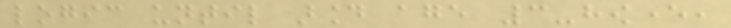logic until around age 3-however,
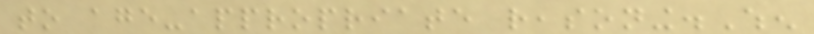to age-appropriate reasoning.When
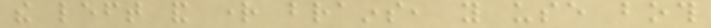the left and right brains, you use both
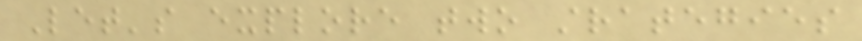Let's explore two strategies
